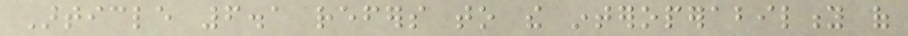Article 6.1 refers to the interoperability of
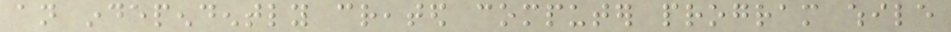an independently created computer program while
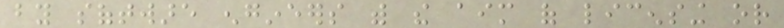by software engineers with the aim of licensing or
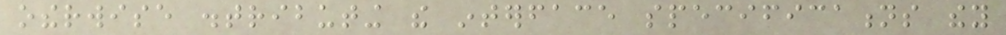otherwise distributing the interface specifications they
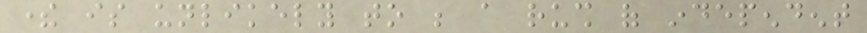there is unlikely to be a rush of independent
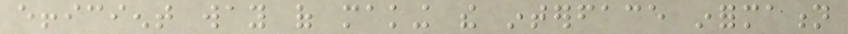efficient way of making the interface information
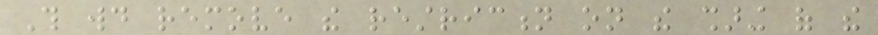This would remove the restriction on the sharing of the
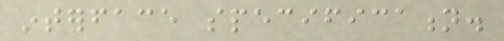interface specification.
